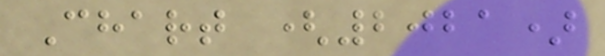Chart (2021)
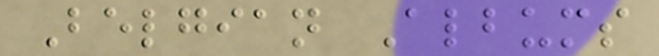Belgian Albums
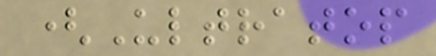(Ultratop
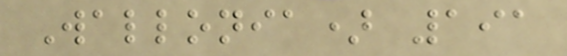Wallonia) 191
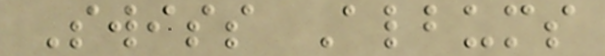Swiss Albums
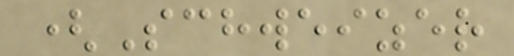(Schweizer
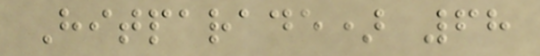Hitparade) 68
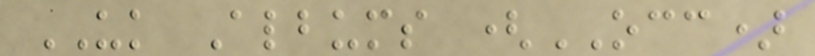UK Albums (OCC)
